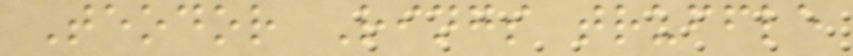Teodor Rings truffle
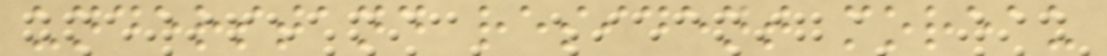understand resident moreau
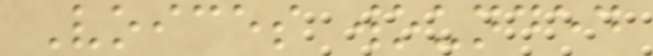Voices wounded
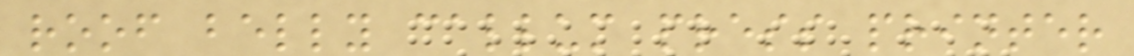roof belly callum press printer
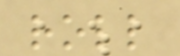roll
